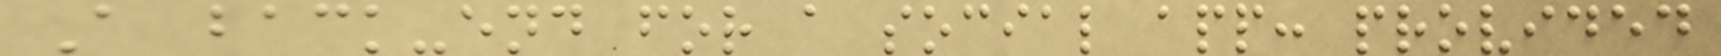A back-end for a social app: provided
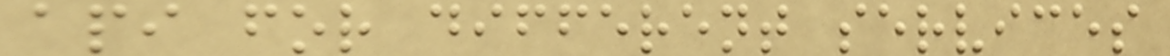api for different services
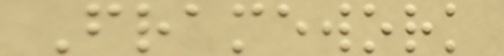Framework
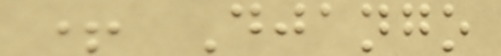+ Django
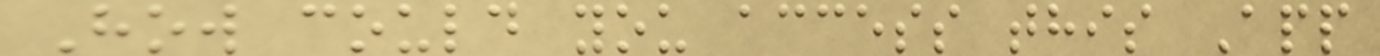How could you access this App
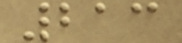213
